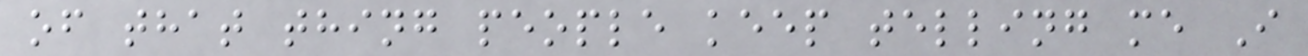of that thing people keep telling me I
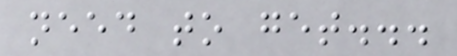need to get...
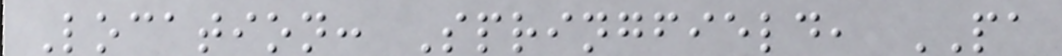Location: Springfield, PA
